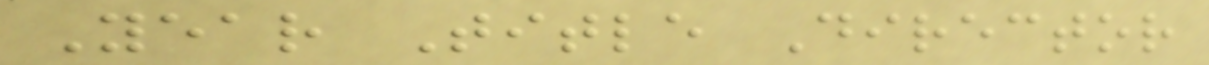Year Title Director
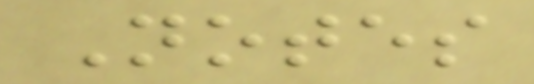Notes
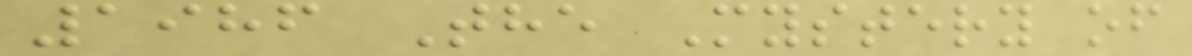1986 The Mystery of
